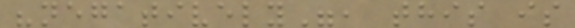"negatively", this is
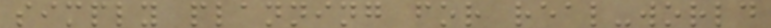simply planning for real-world
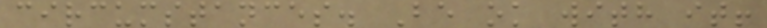circumstances. Be ok with it!
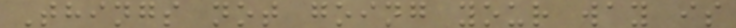Things not going your way is
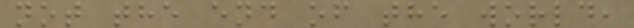not the end of the world,
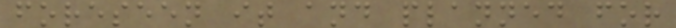foreseen it and planned for
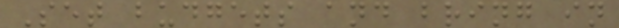Set budgets and bring in
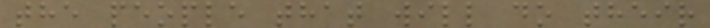the people that will do their
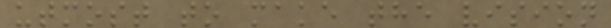utmost to make the vision
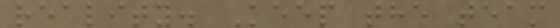reality. Keep the team
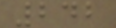242
